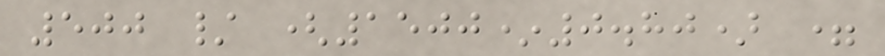500 / (1500*0.80) =
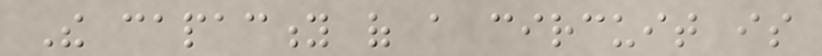The capacity of a circuit is
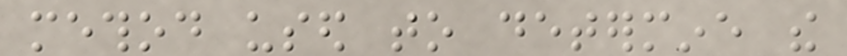method used to determine the
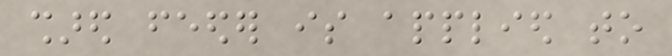shared feeder is applied to
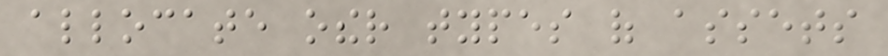allocate other types of assets
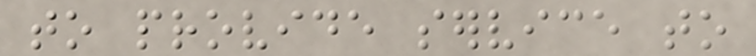to provide service to
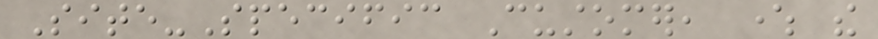Site-Specific Customer, where the
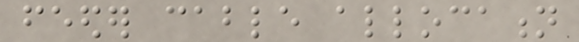feeder cable allocation
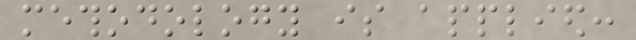methodology is applied:
